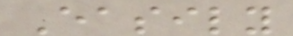Easily
